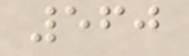560
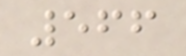566
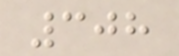308
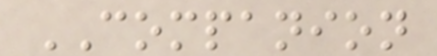COMPANION
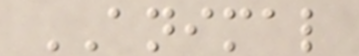ANIMAL
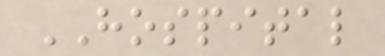HOSPITAL
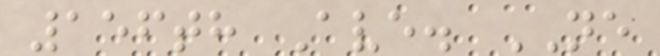156th Ave. NE
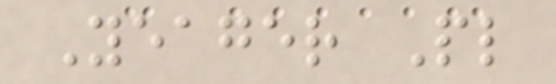Yeager Pl
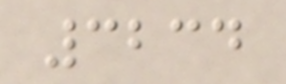3234
